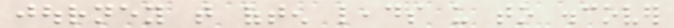journey that often leads us to discover
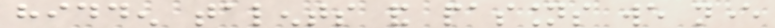hidden talents and passions we never
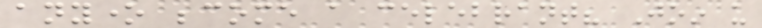anyone become a celebrant? Join us
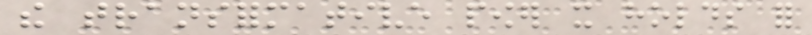the transformative power it holds for
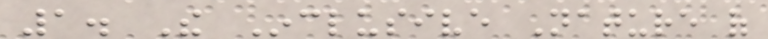1. The Inclusive Nature of
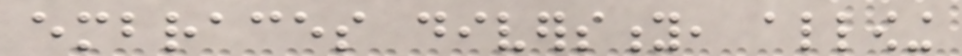embraces diversity, allowing
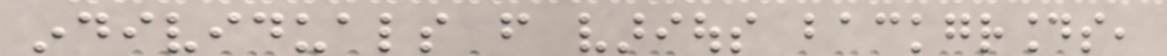individuals from various backgrounds,
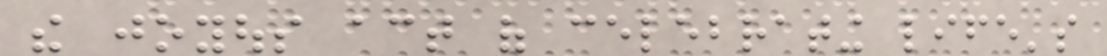the joyous act of celebrating life's
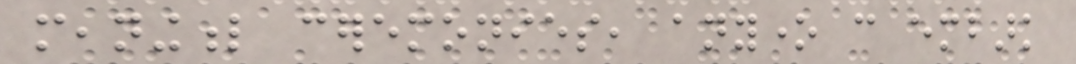meaningful ceremonies, anyone can embark
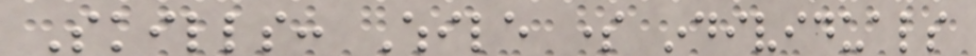Skills: While some individuals
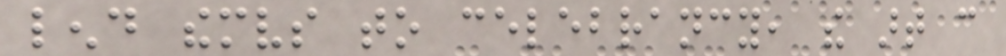lend themselves to celebrancy, the art can
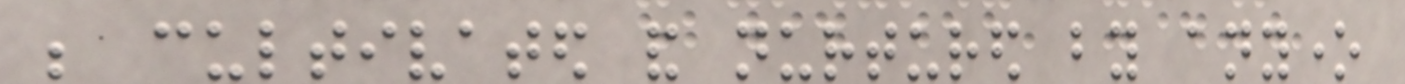be cultivated and nurtured by anyone
